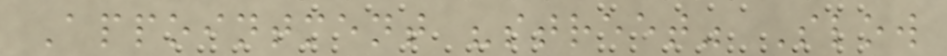Appointment "street" Slow
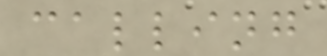calling
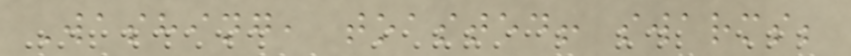Washing, toasted! swarms;
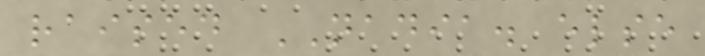raised NADIA. else
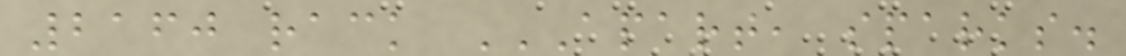2160 rack APART, SPARKS.
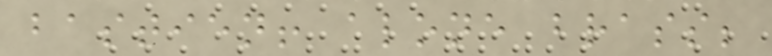bastien! alone brass;
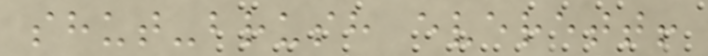shut-brush everett!
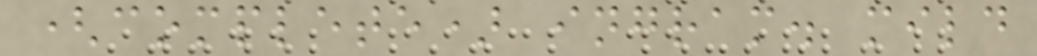(complete) ingram. mild
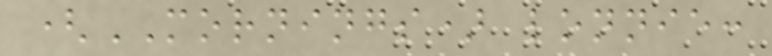(MORNINGS) lonnie:
